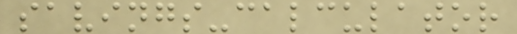savings-calculator
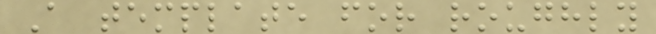A template for roughly
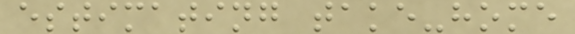estimating take-home
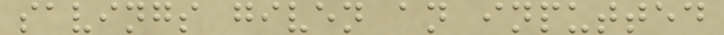savings given an inputted
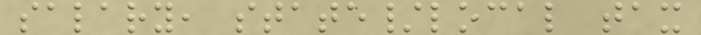salary, state/local tax
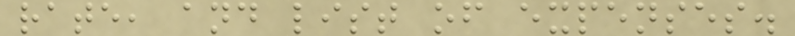rate, and list of expenses.
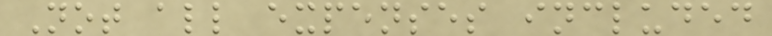Not all expenses included
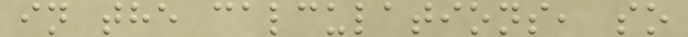in the calculations, so
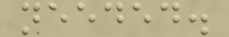needed.
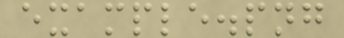example.png
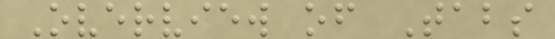Overview of Tabs
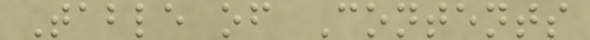Table of Contents
